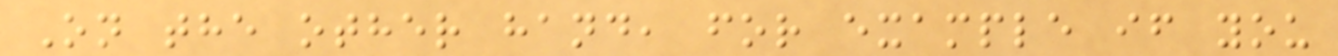On the other hand, for example if you
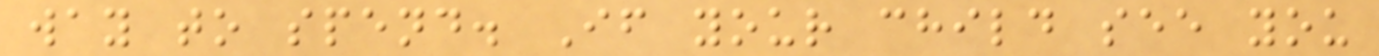way to spend. If your child see you
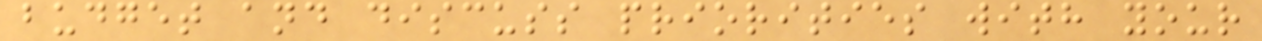budget and discuss priorities with your
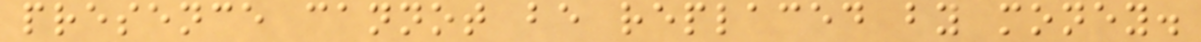presence cannot be replaced by money.
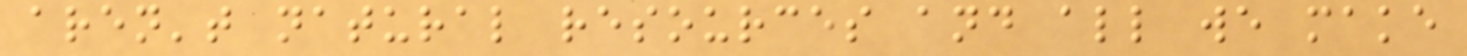aren't natural resources and all we make
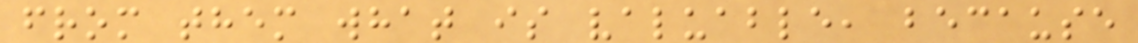from them what is valuable, because
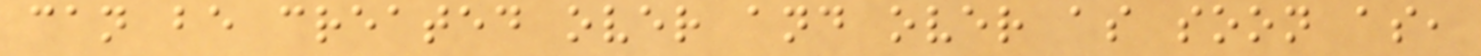can be created over and over as soon as,
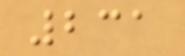231
